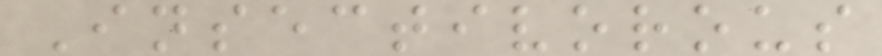Insectivorous
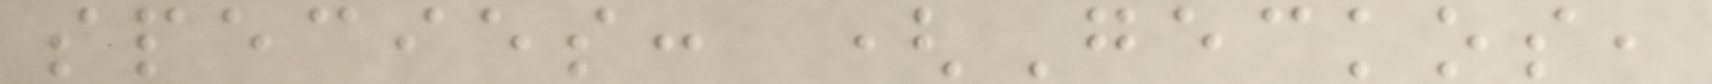species: (Geckos,
